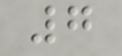7
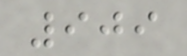909
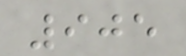905
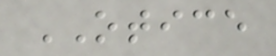OTICE
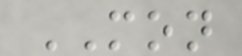MON
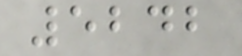5242
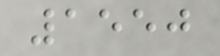1550
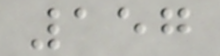157
